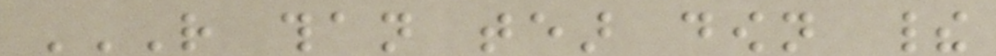RATHER THAN TEAR DOWN THEIR
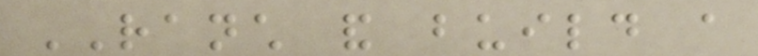RANCH and build a
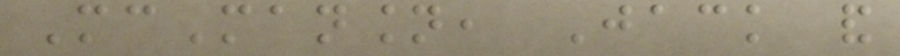McMansion, Jack and
